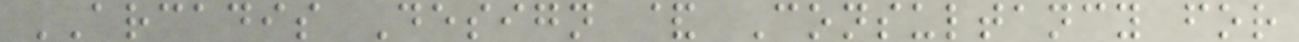ARCADIS Design & Consultancy for
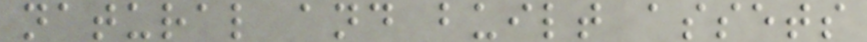natural and built assets
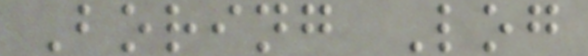Boring Log
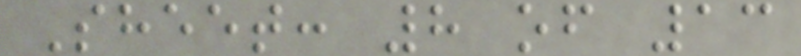Sheet: 8 of 13
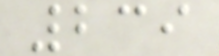239
